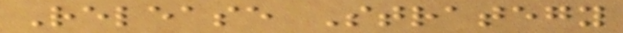Release Strategy
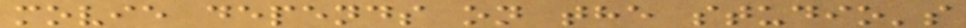movie depends on the studio's
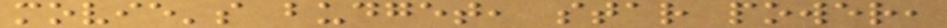movie's budget, star power,
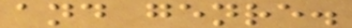and genre.
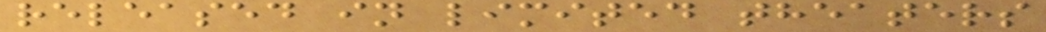released in limited theaters
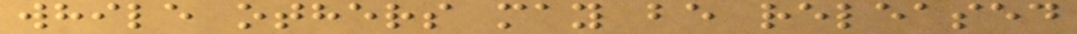while others may be released
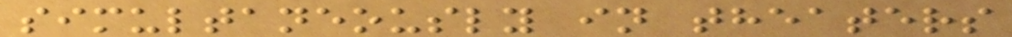simultaneously in theaters
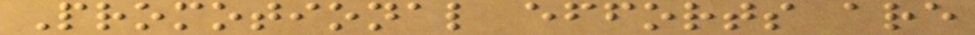Promotional efforts are
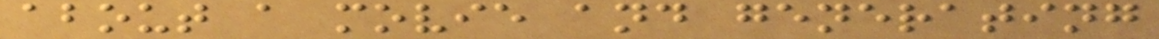about a movie and generating
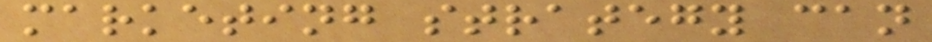marketing strategy can
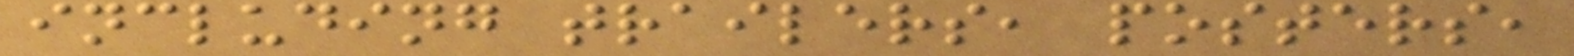including trailers, posters,
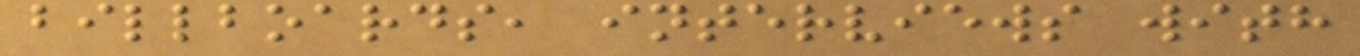billboards, interviews with
